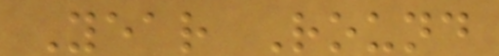Year Round
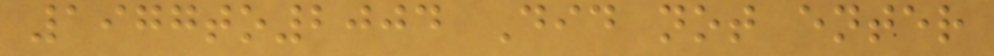1977to2004 Did not enter
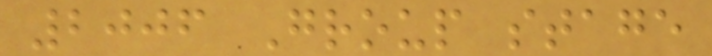2006 Group stage
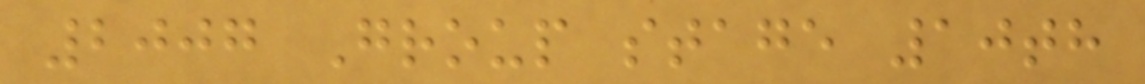2007 Group stage 10th
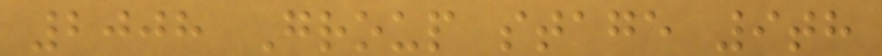2008 Group stage 9th
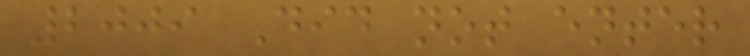2009 Did not enter
